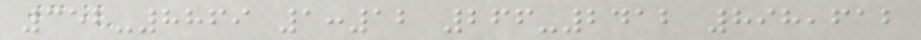352-8869 1:12 266-2412 898,612
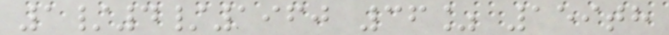1/4/1960 36% 159th
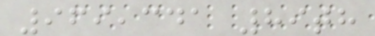969,341 89th
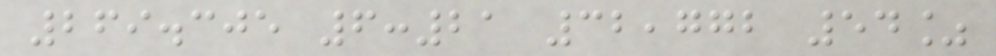269.305 6:21 32,772 54%
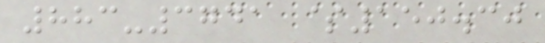883-3741 $150.30
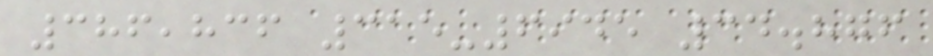386,836 315-6945 34.876
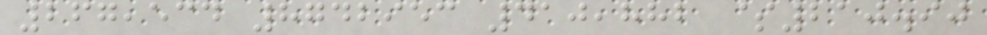267,534 8742953 410,882 $210.90
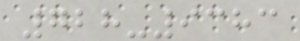728-9383
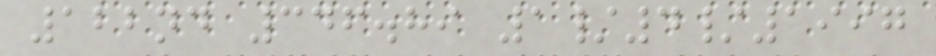122nd 346.89 1/4/1997
